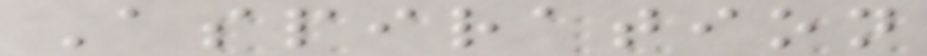Aspiration
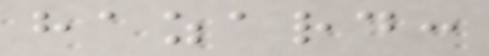hazard:
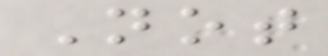Not
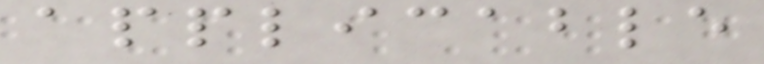applicable
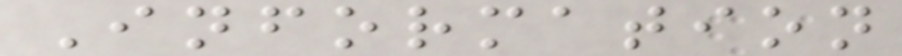Information
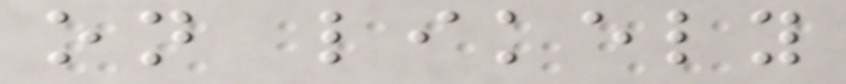on likely
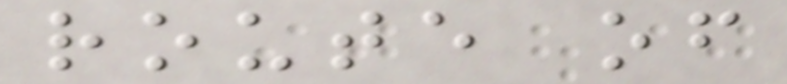route of
